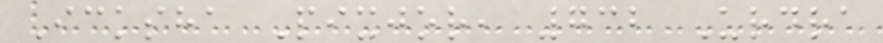Icksha Pixjor, 732 Urdra
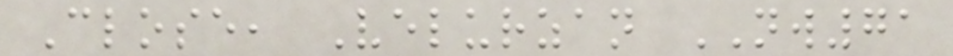Close, Velurzan NW71
